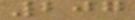207
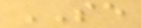SE
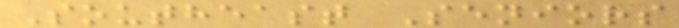Southeast Seniors
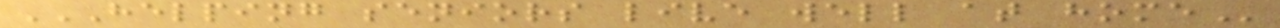HELPING SENIORS LIVE WELL AT HOME
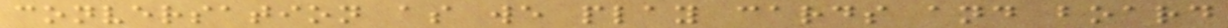conversation as we play cards and board
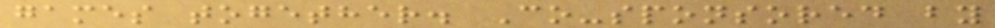games together. Co-sponsored by
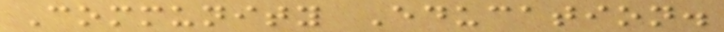Community Education.
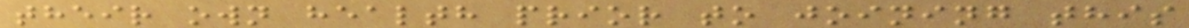their own health prior to joining this
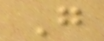G
